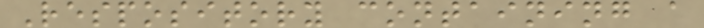Respository containing a
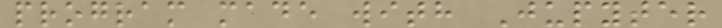program made with Jupyter
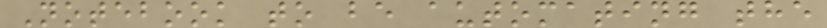Notebook to be automating the
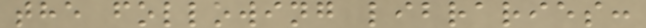the following libraries:
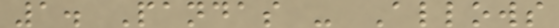1. Pandas - Allows
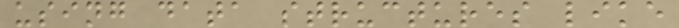using data structures like
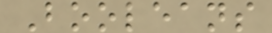Booleans
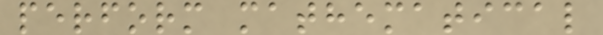perform mathematical
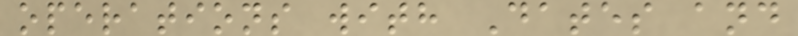operations with Dates and
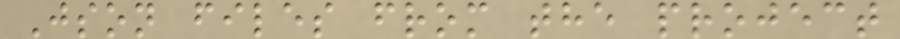Json files from the project
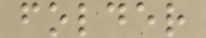folder
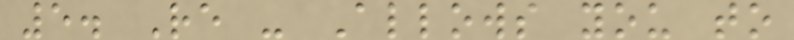5. Re - Allows you to
